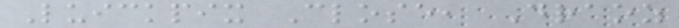Luickpix Close, Draoz
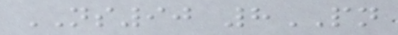NS90 8PN
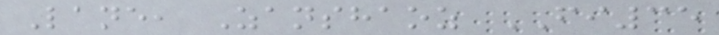Lane, Zanshaoz FI35
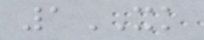1XK
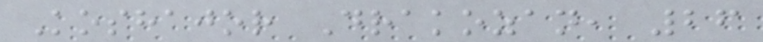Koshajor Drakozan, 26
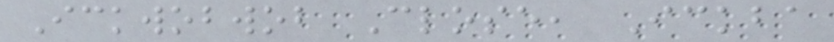Ickwobwob Close, Ickba
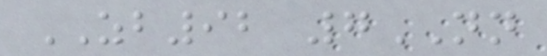ZB92 7NN
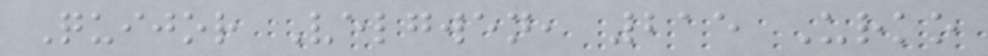Quijor Velgwen, 215 Urko
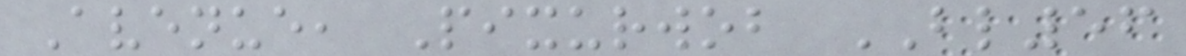Avenue, Pixurwob BL56
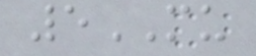5MU
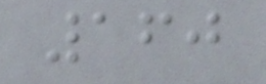160
